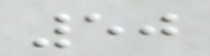50
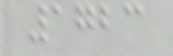1723
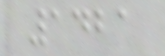1421
